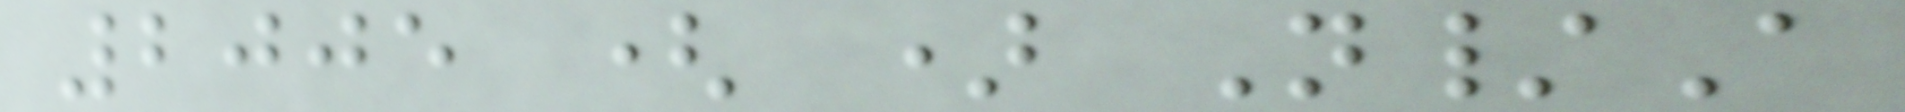2005 ( ) N/A
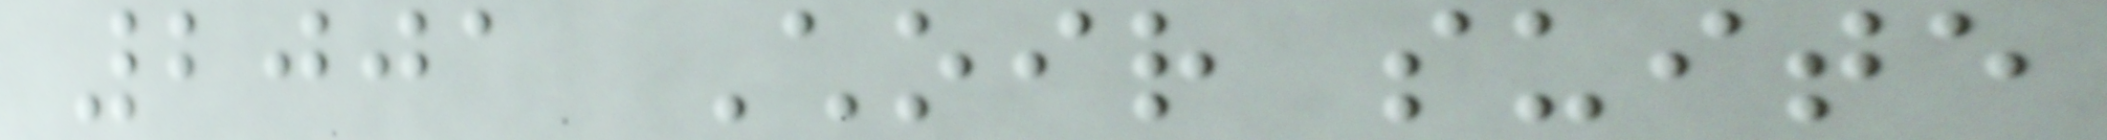2001 Choir suite
